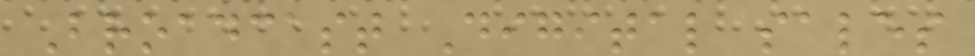Broadcast Digital sales
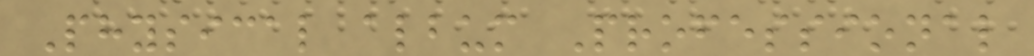Physical album Professional
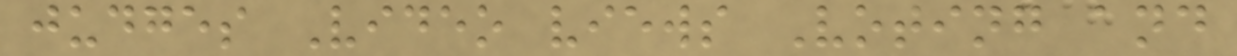judges Video views Voting and
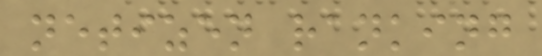netizen ranking
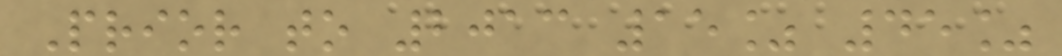Prior to 2013 15% 45%
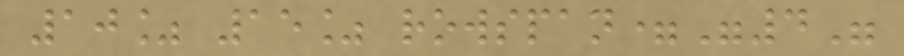10% 15% rowspan="4"
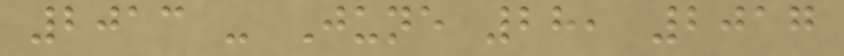2013 - June 28, 2017
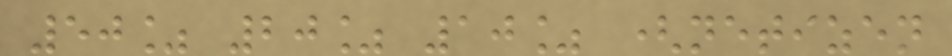50% 20% 10% (netizen
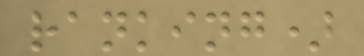ranking)
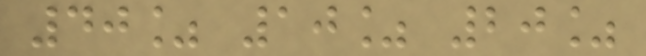40% 10% 20%
